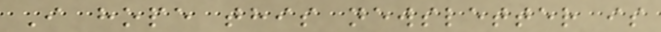I hope this newsletter is
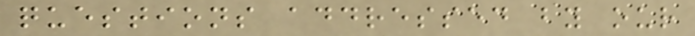questions addressed by our
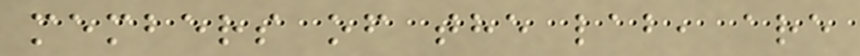members of the lab, are
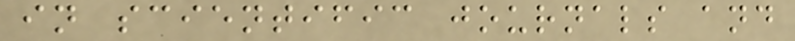in scientific journals and
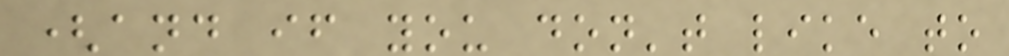(and if you don't like to
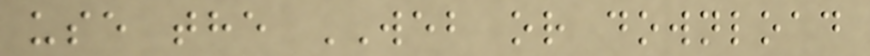use the WEB or download
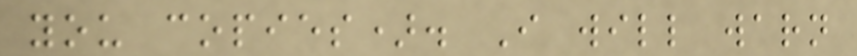you copies). I will warn
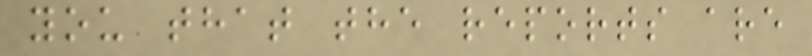you that the reports are
